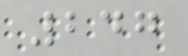247
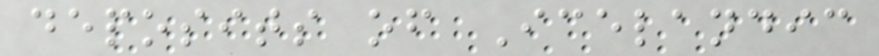deposits of Icelandic
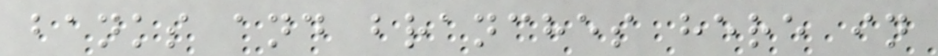banks and branches here in
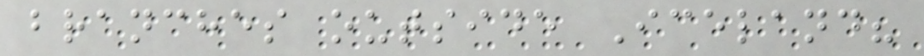branches outside Iceland?
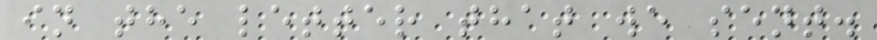in the letter that we sent.
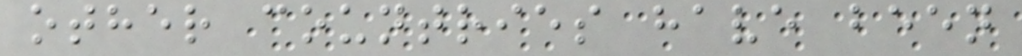other countries have been
